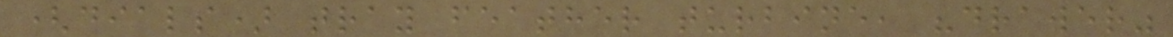(dials) tray feather turbine, "drawer"
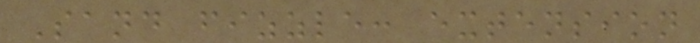Sand fizzle: extension
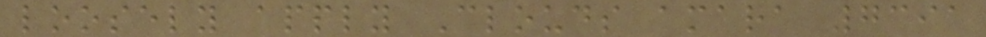loosely apply Clouds amara 7391
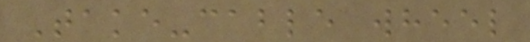Take-cable wheel
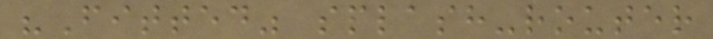"Fitted" splash-router
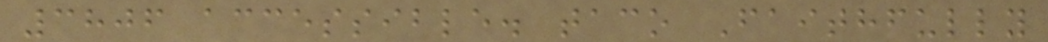3806 accessible. taco Faithfully
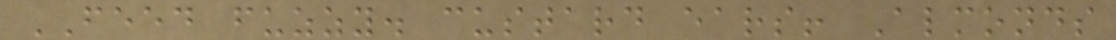FEED fuzzy. custard ears! Almonds
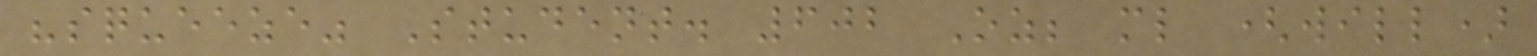"squeeze" Student. 602 Oz; ml (will)
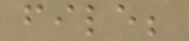file;
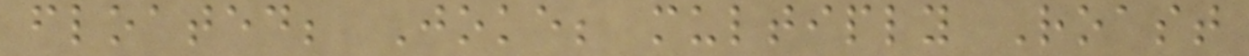floated; Joke; multiply Roast
